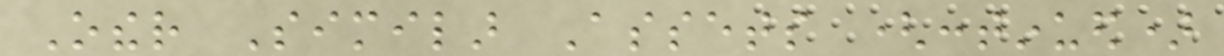Other Similar Assets (continued)
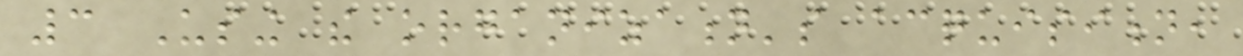3 Using the organization's acquisition,
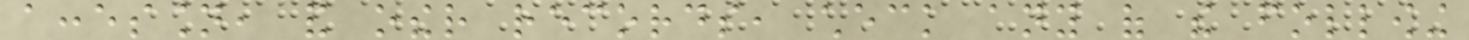accession, and other records, check any of the following
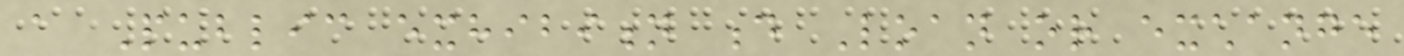a Public exhibition d Loan or exchange
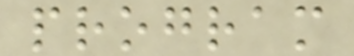program
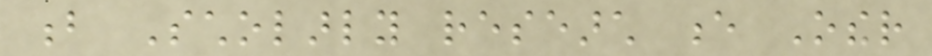b Scholarly research e Other
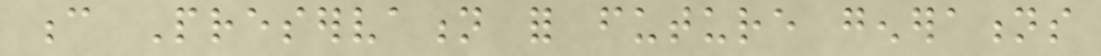c Preservation for future generations
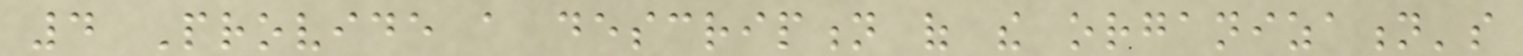4 Provide a description of the organization's
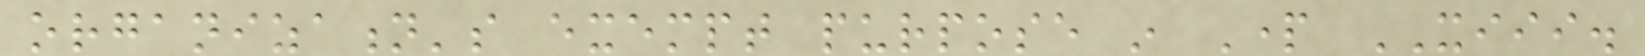organization's exempt purpose in Part XIII.
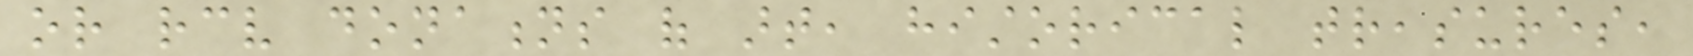or receive donations of art, historical treasures,
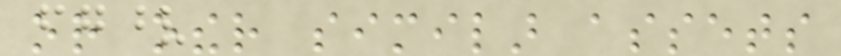or other similar assets
